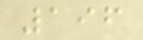196
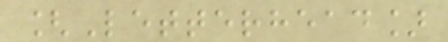[Letterhead]
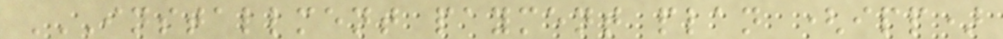INSTALLMENT PAYMENT PLAN (IPP)
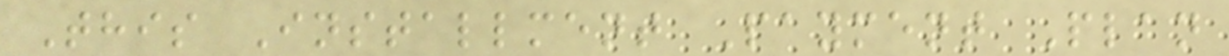This Installment Payment Plan
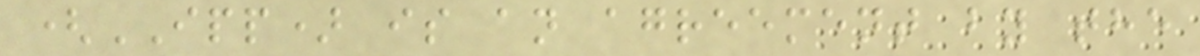(IPP) is an agreement by the
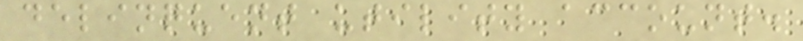delinquent utility account.
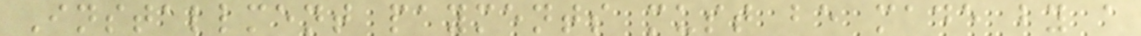Installment payments must be made by a
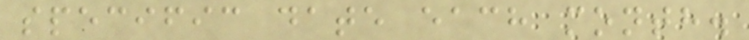specific date each month.
